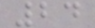24
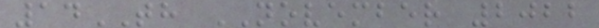14TH NOVEMBER 2022
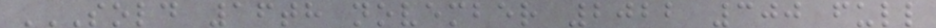SOLD 16TH NOVEMBER 2022 300 FULL
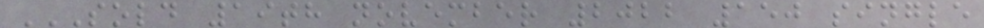SOLD 19TH NOVEMBER 2022 150 SINGLE
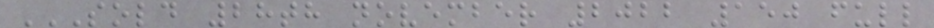SOLD 28TH NOVEMBER 2022 150 FULL
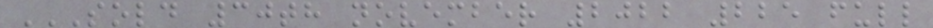SOLD 30TH NOVEMBER 2022 225 FULL
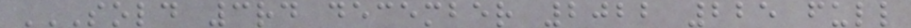SOLD 3RD DECEMBER 2022 225 FULL
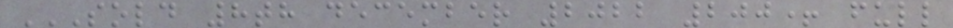SOLD 8TH DECEMBER 2022 200+ FULL
